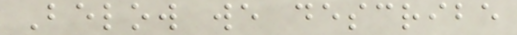Below we describe
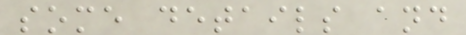some details and
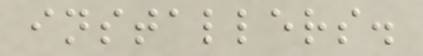installers.
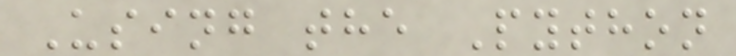Using the Python
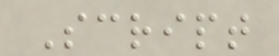Script
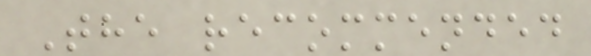The recommended
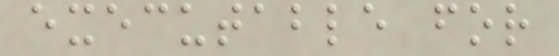executable for
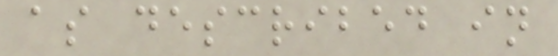as described in
